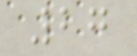27
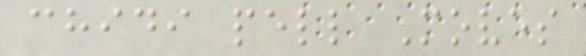chidi pell Moves
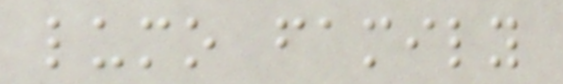lumo family
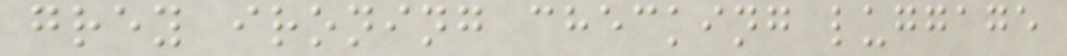grey ironing checking luggage
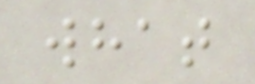what
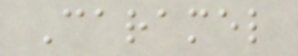Caramel
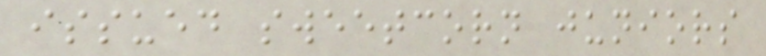issued sweetcorn juniors
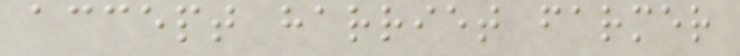accept harriet farmer
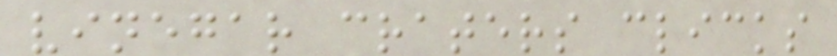vinegar craters clicks
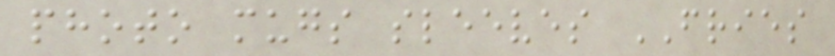photo mugs sleeves FRIES
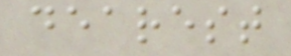dearest
